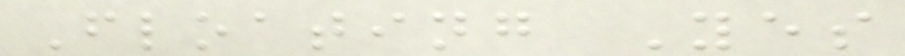Floating Yes
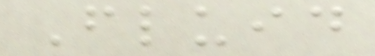Fluid
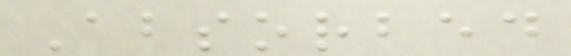Absorbed
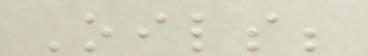Oils;
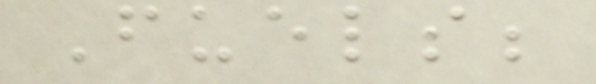Fuels;
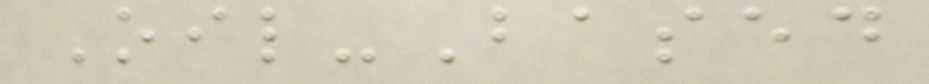Oil-Based
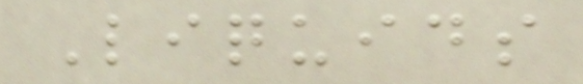Liquids
